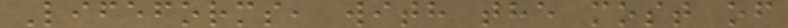Lifeforms, with the most of
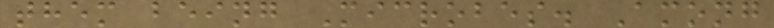them being Microbes. Among
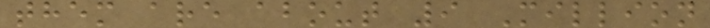them are about 9 Million
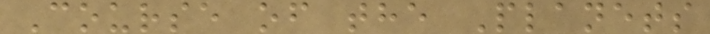Course of the Planets
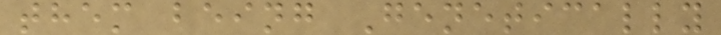them being Genetically
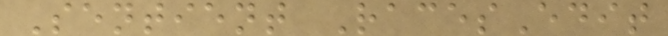Sentient RacesEdit
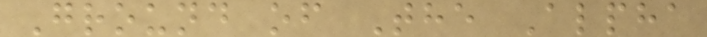Ground of The Alpha
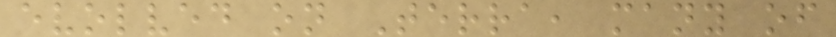evolved on Terra, many of
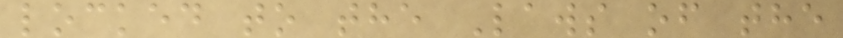locked to the Laws of the
